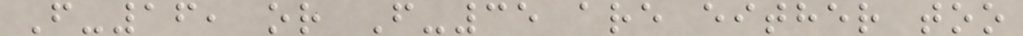F-16, or F-35 are either too
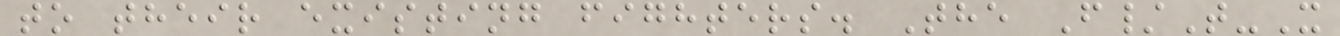to their existing fighters. The F/T-X
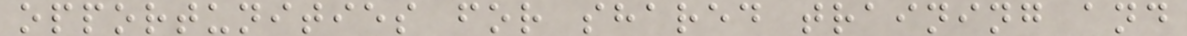opportunities for shared training and
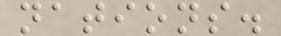nations.
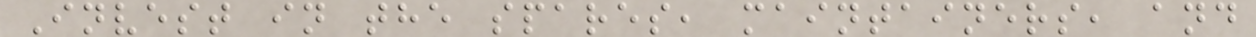Invest in the spares, maintainers, and
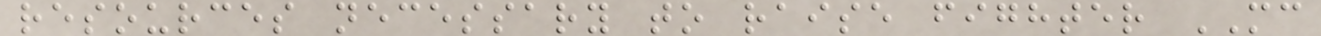resources necessary to raise fighter MC
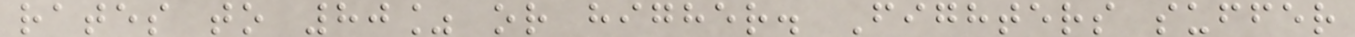rates to 80% or higher. Fighters suffer
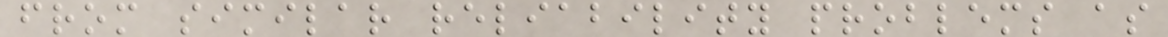from similar reliability problems as
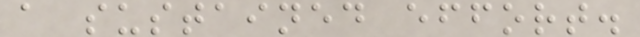a sustained effort.
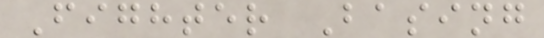Fighter Basing
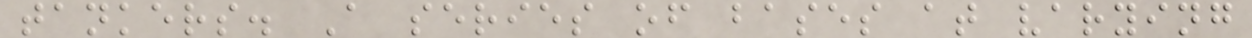tankers. A series of bases at varying
